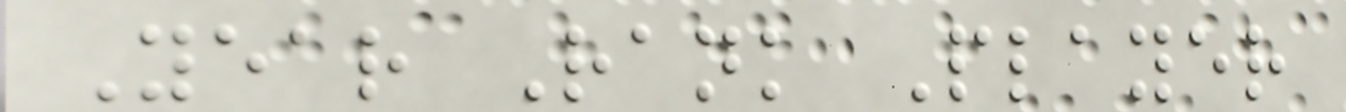Year Rank Player
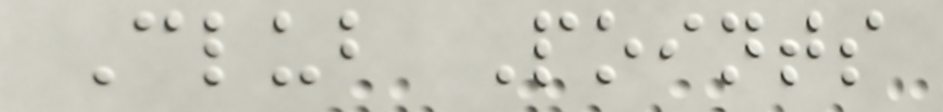Club Points
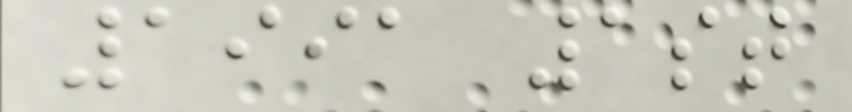1991 1st
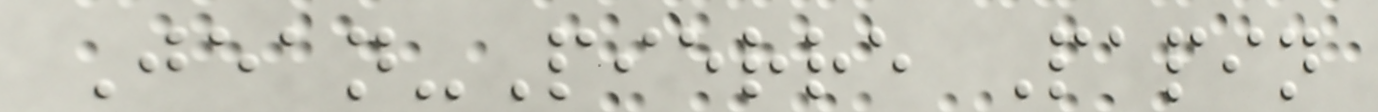Jean-Pierre Papin
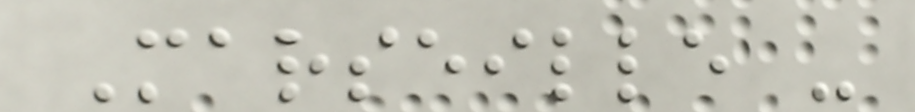Marseille -
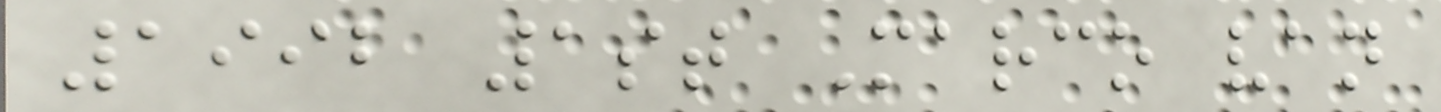1992 1st Marco van
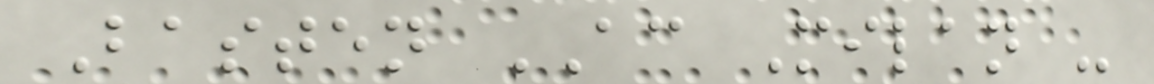Basten AC Milan -
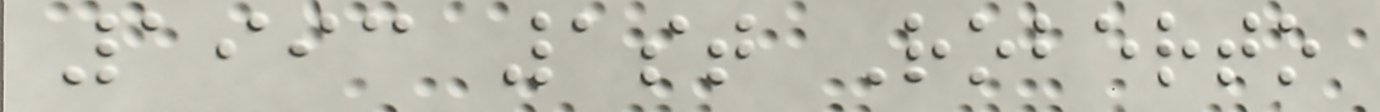1993 1st Roberto
